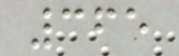365
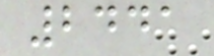2441
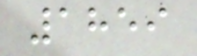1859
